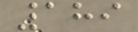189
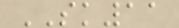SK11
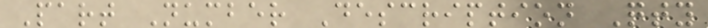Part Number Description Qty
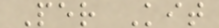Per Kit
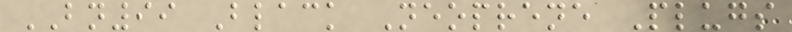BN99 Black Neoprene Plugs
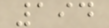194
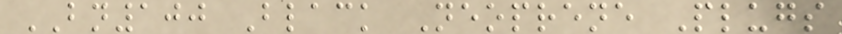BN100 Black Neoprene Plugs
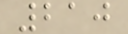210
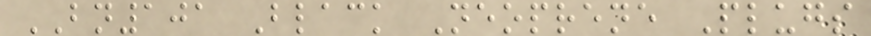BN101 Black Neoprene Plugs
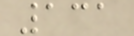131
